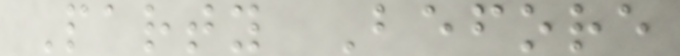Party Before
